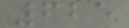625
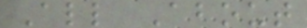All About
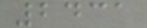2431
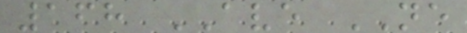168 AVE NE
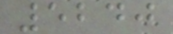5240
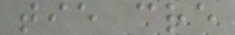tie cre
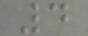4
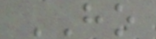HO
